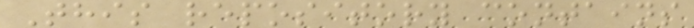This repository contains
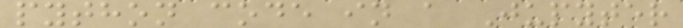python code in a Jupyter
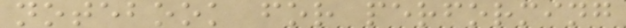notebook for performing
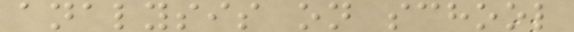analysis on school
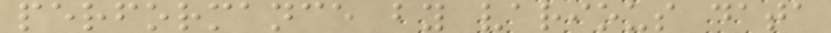performance by various data
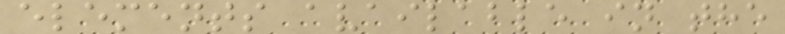elements available in the
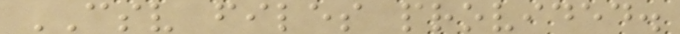CSV files provided.
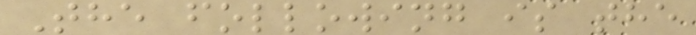The following is the
